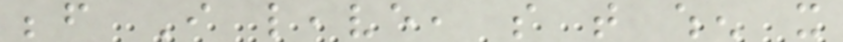before I leave, so that when it
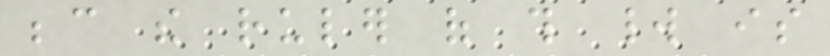because the ruler of this world is
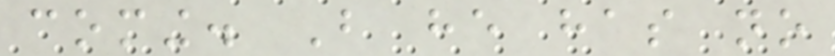coming. But he has no
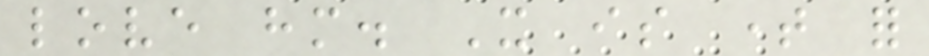love him. It is time for
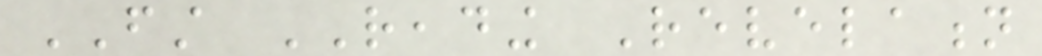FIRST READING Revelation
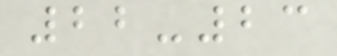22-23
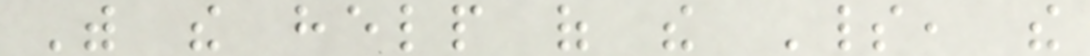With the help of the Spirit, the
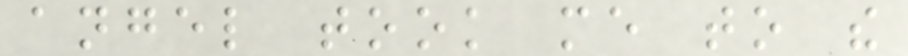angel took me to the
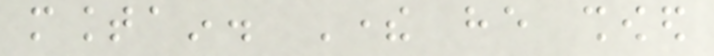mountain. There he showed
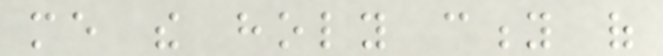me the holy city of
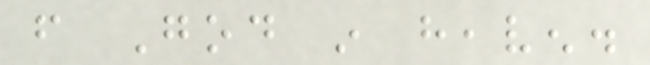from God in heaven.
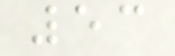53
